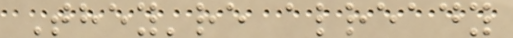They're already
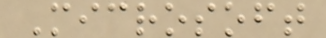Microsoft
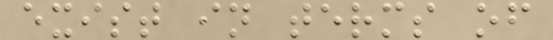exist in terms of
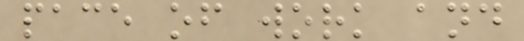pace of work and
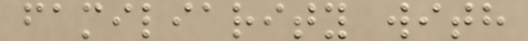familiarity with
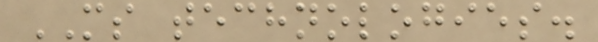MS technologies.
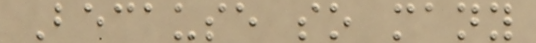Because so many
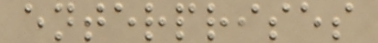enterprises
